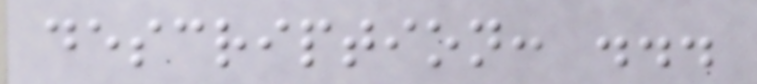description: ...
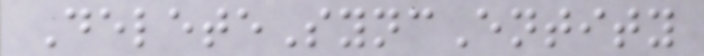DeleteSyncEntity
